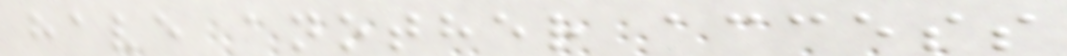have another access
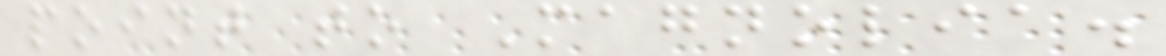point to Magnolia.
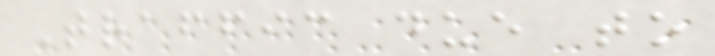Traffic due to
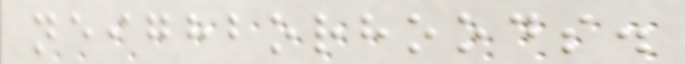neighborhoods.
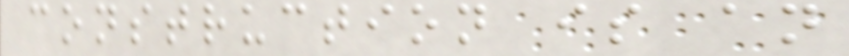construction is an
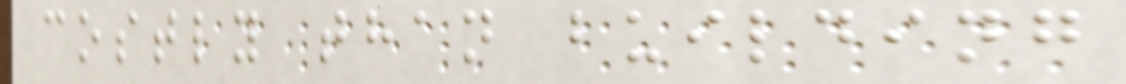costly than building
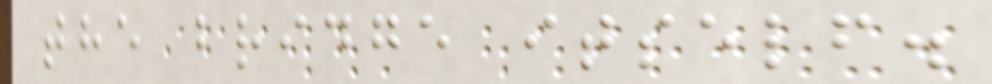the bridge itself.
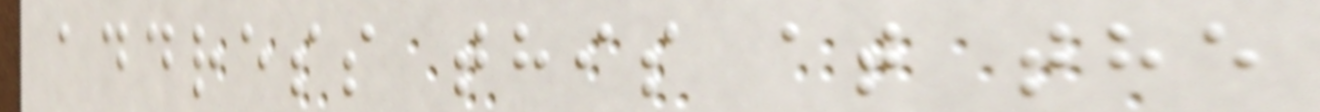address this at the
